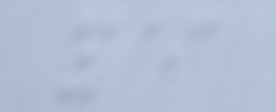153
